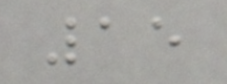15
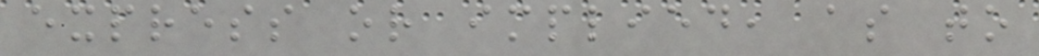express or implied, as to
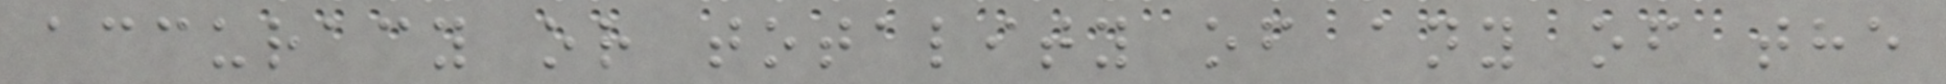accuracy or totality of any of the
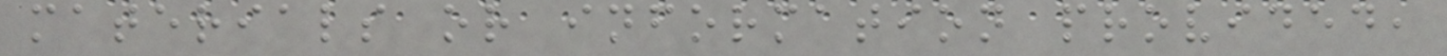materials or information provided,
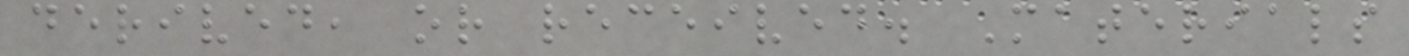derived, or received. Materials
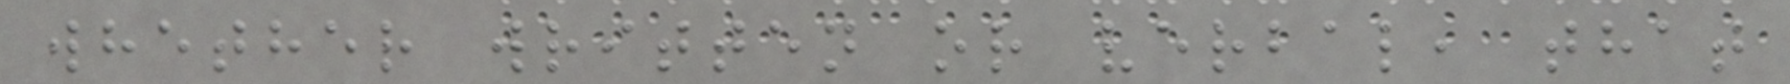whether written or verbal, that
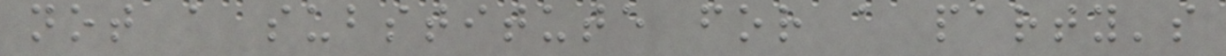not a substitute for a party's
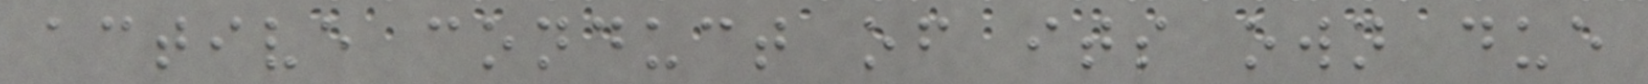active conduct of its own due
